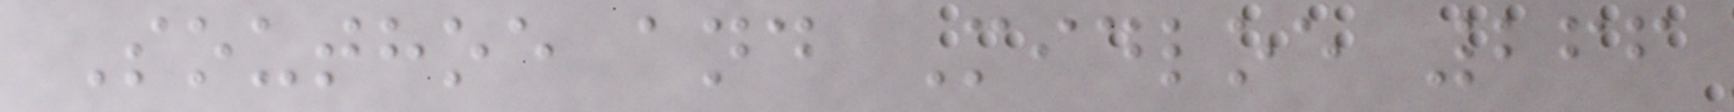Southoe and Midloe 266
